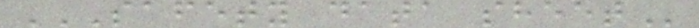SAFETY DATA SHEET
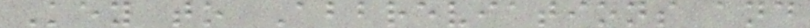Key to Abbreviations and
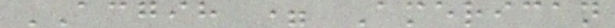ACGIH = American
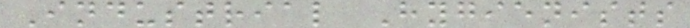Industrial Hygienists
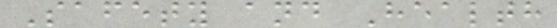Safety and Health
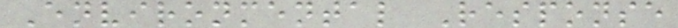Environmental Response
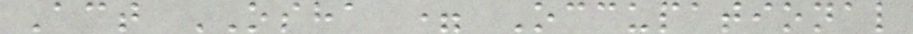Act OSHA = Occupational
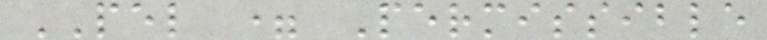PEL = Permissible
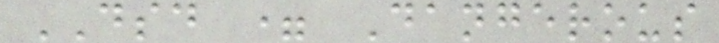DSD = Dangerous
